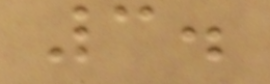3.
